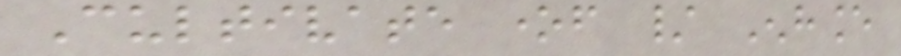Cultivate oneself / Enhance
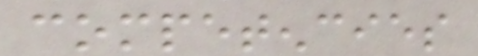competencies
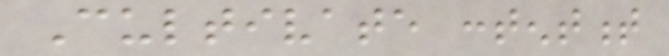Cultivate contentment
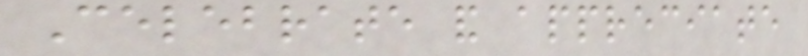Celebrate and appreciate
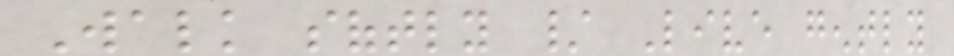Walk softly / Live gently
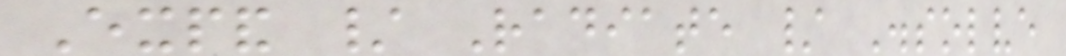Expand / Radiate / Dissolve
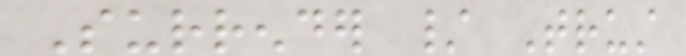Surrender / Trust
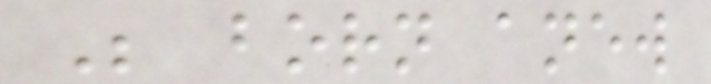Be born anew
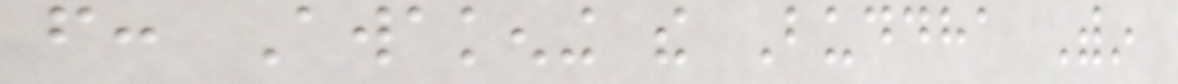from: Awakening the Buddha Within
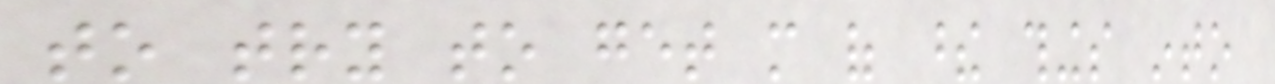to try to get more of these things into
